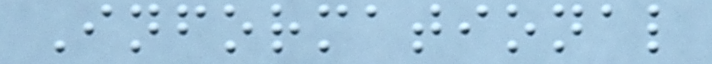Informational
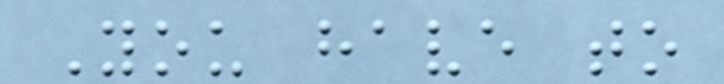You have to
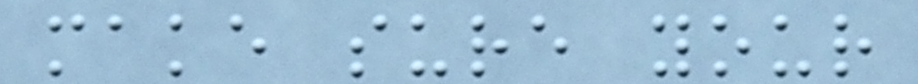make sure your
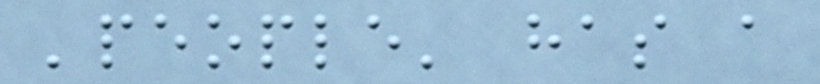'people' has a
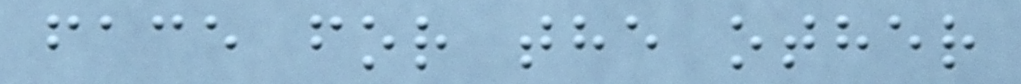face for the other
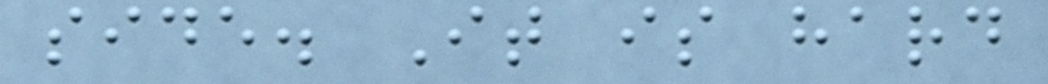side. It is hard
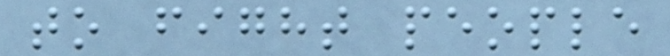to fight people
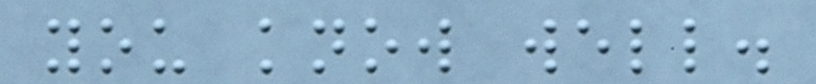you know well.
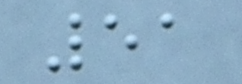51
